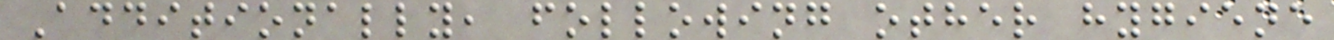Additionally, following other hygiene
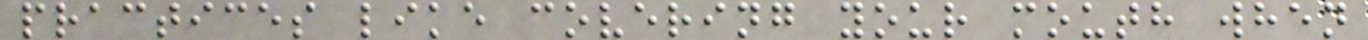practices like covering your mouth when
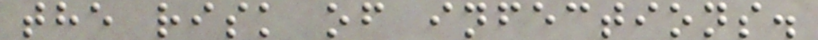the risk of infections.
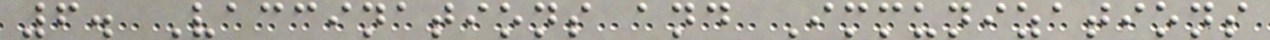6. Vaccinations and Immunizations
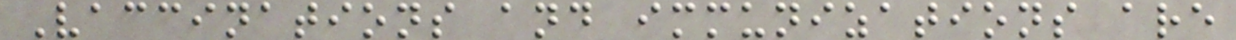Vaccinations and immunizations are
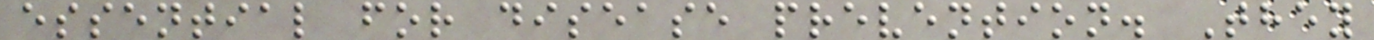essential for disease prevention. They
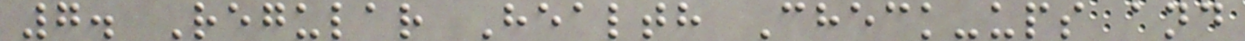7. Regular Health Check-ups and
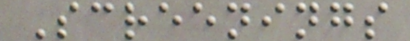Screenings
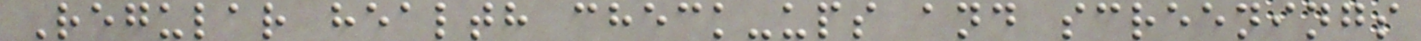Regular health check-ups and screenings
